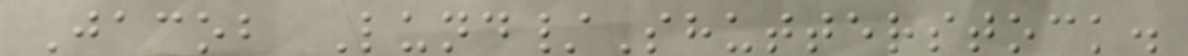Jacob Lund/Shutterstock.
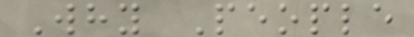Why People
